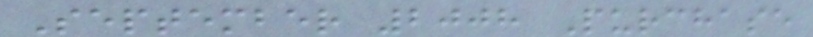September 2008 Purchase
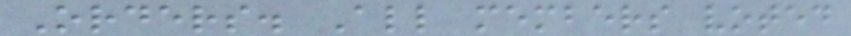Orders. All members voted
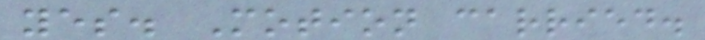yes. Motion carried.
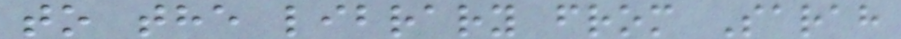to the library from Sarah
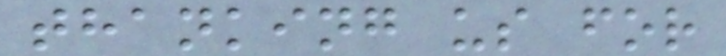thanking us for
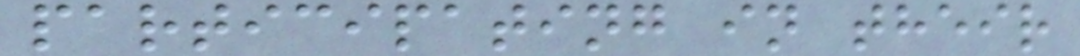participating in their
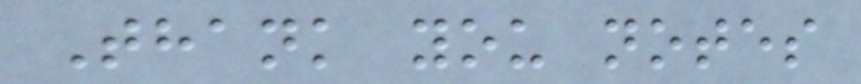Thank you notes
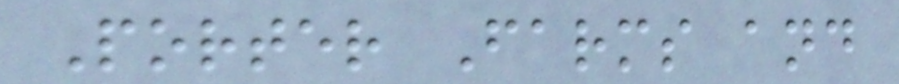Porter Farms and
